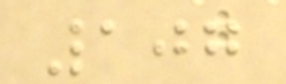107
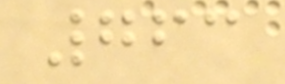763
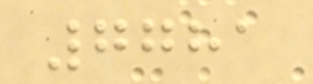7781
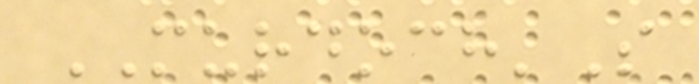MURDOCH'S
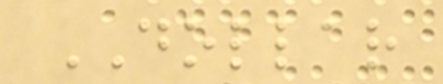DOLLAR
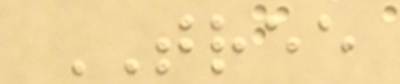TREE
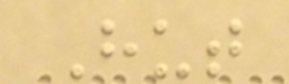Hut
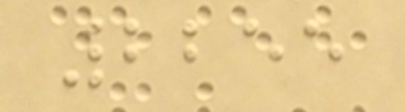2255
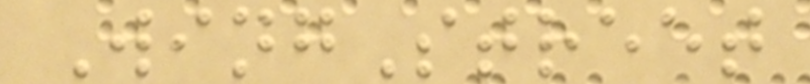WingStreet
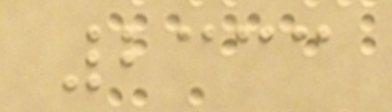2333
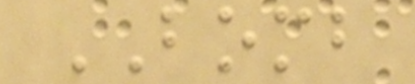BOMB
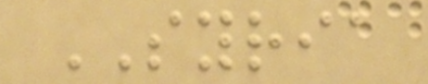SYRIA
